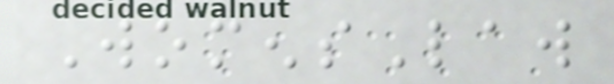WomensLaw
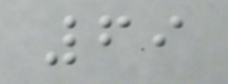69
